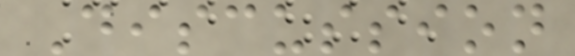Discussion
